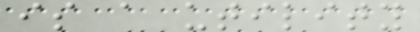is a utility
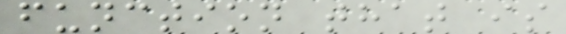function that is
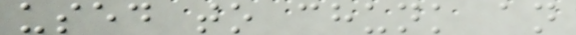used to chunk an
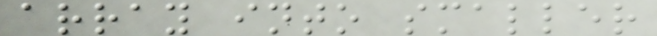array into smaller
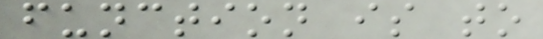function is to
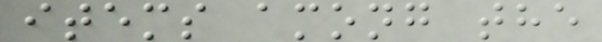items among the
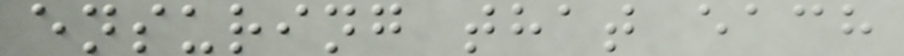ensuring that each
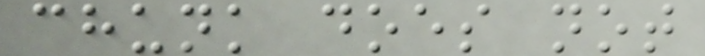chunk does not
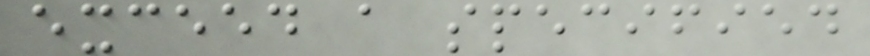exceed a specified
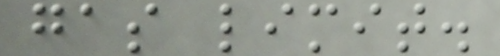gas limit.
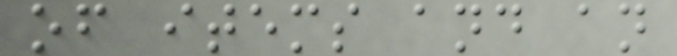of items and an
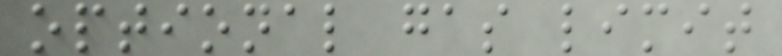optional gas limit
